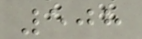508
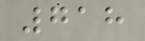718
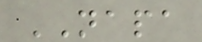NAPA
